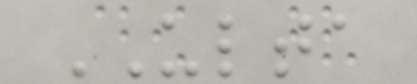ULTA
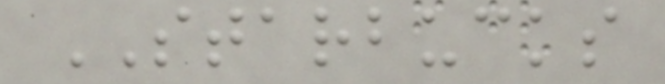STARBUCKS
